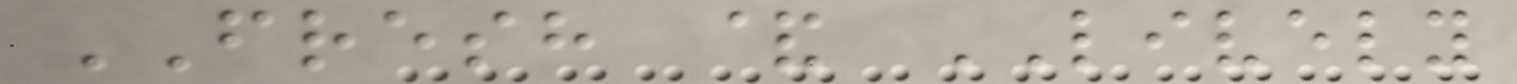FRESH & LIVELY
